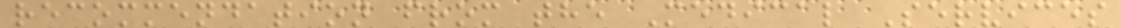recommendation from the Medical Services
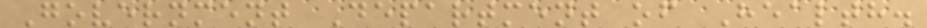Government Department of Health.
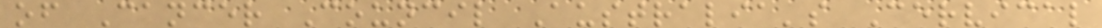of Cancer Council Australia's Cervical
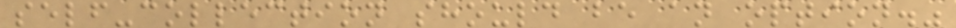self-collection should be an option."
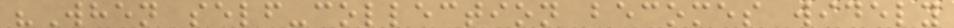"When self-collection becomes widely
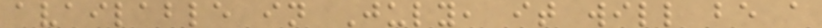available in July, it will be a
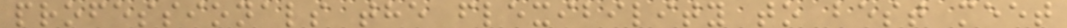professionals the flexibility to best meet
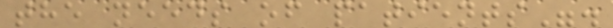the needs of patients".
